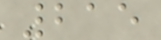215
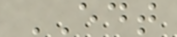EDT
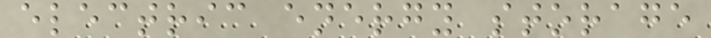electric energy storage
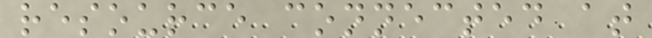resource connected at
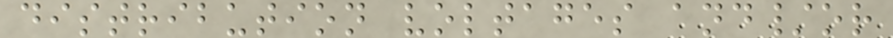distribution voltages and/or
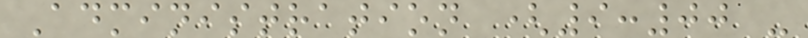Administration (9:00 -
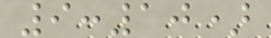9:10)
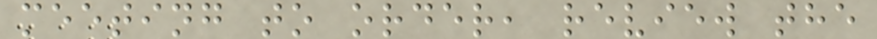meeting to order, review the
